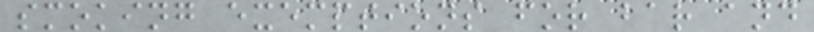smoking exemptions for bar and
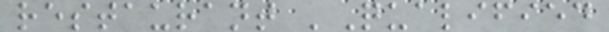restaurant 'Qualified
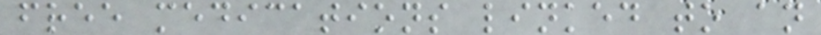free medications linked to an
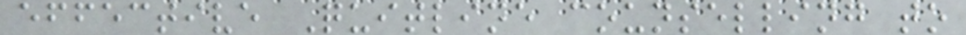effective Quitline counselling to
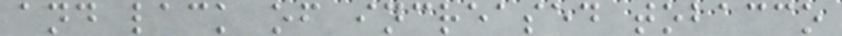and lack of increased tobacco
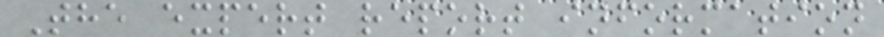The expert report information
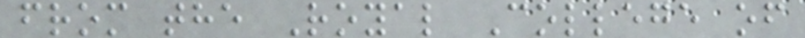from the Royal College of
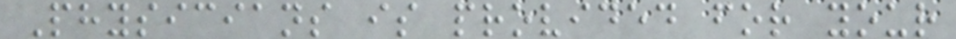Physicians is provided for your
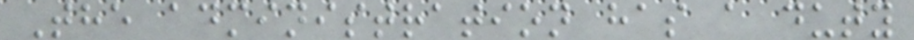The administration has a duty
